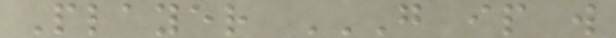Player G IP W
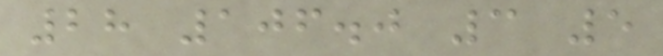28 106.0 3 5
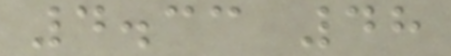4.33 48
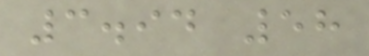3.94 58
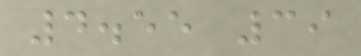4.55 39
